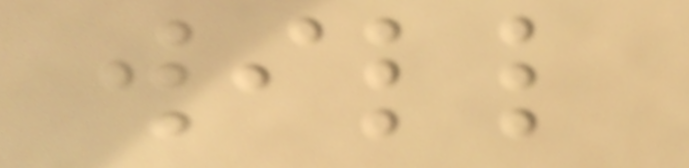will
